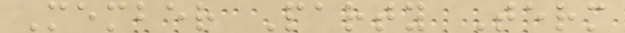Member Party Term
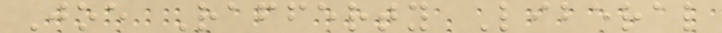Joe Rafferty Liberal
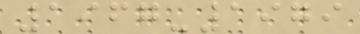1967-1979
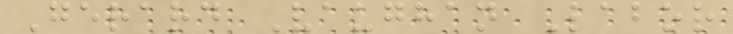Gerard Vaughan Labor
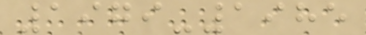1979-1985
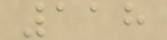118
